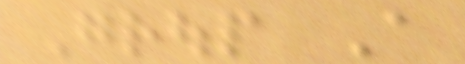Group A
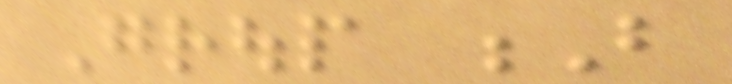Group B
